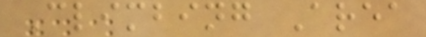Climbing Area
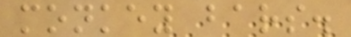monkey bars.
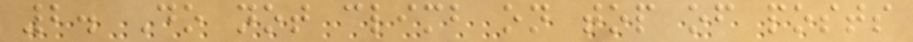2. Do not climb on top of posts
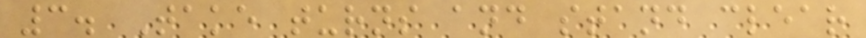3. Take turns and stand clear
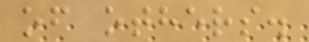of others.
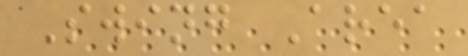Swing Area
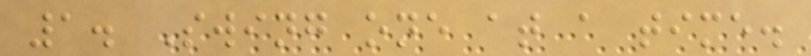1. Swing one at a time.
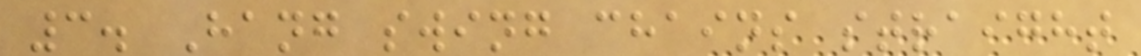3. Hang swing chains straight
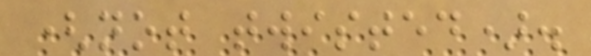(not twisted).
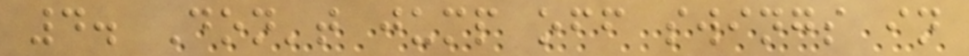4. Don't jump off swings in
